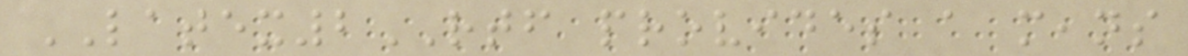LATEX2RTF provides a means
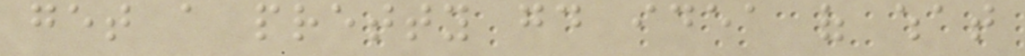get a pretty good idea of what
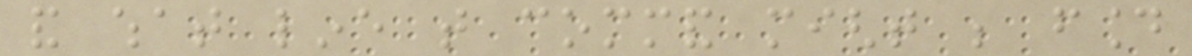and what line that command might be found
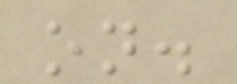on.
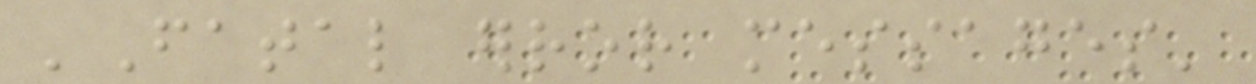'Fatal error messages'
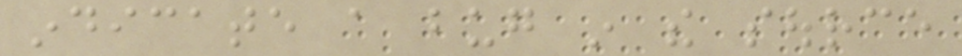indicate a bug in the source
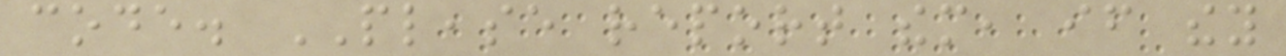code. PLEASE report them, if they
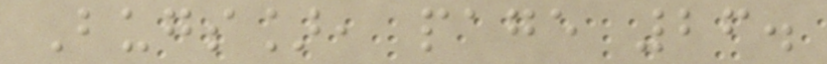Bugs], page 26.
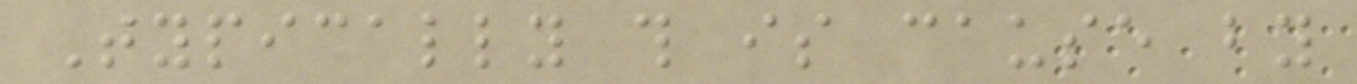Typically this is cause by
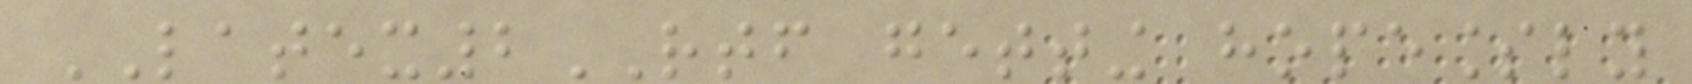LATEX2RTF getting hopelessly
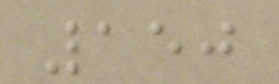150
